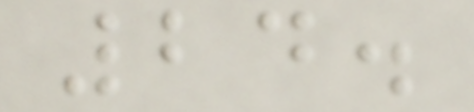24.
